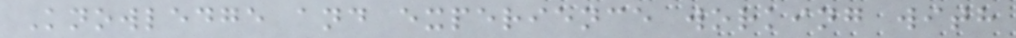Knowledge and experience working with
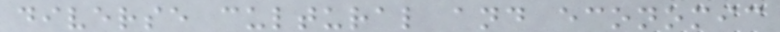diverse cultural and economic
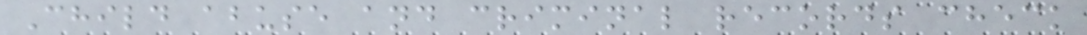Child abuse and criminal records check
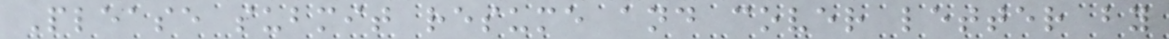Please submit resume and cover letter by
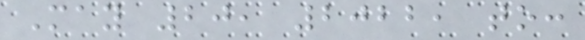May 20, 2022, to:
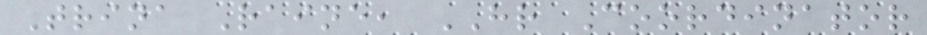Trina Raine, HR Coordinator
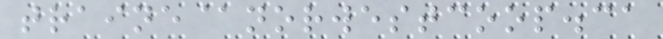traine@norwestcoop.ca
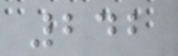242
